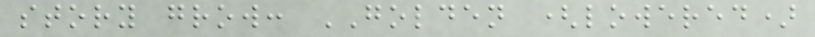story grow: GOLDEN (lowered)
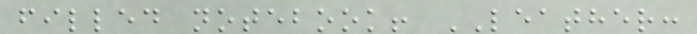filled notebook! LEATHER:
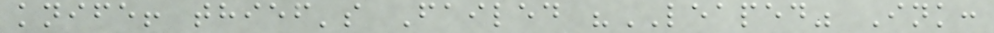knife! thief's Failed "LEAPED" Ink:
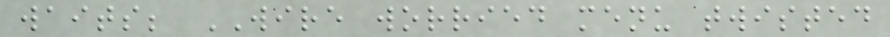waits; WIRE worried menu twisted
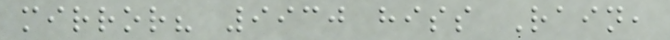mirror? 9930 hiss Rain,
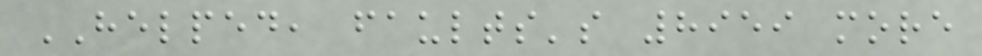HELPED, faults's 8959 more
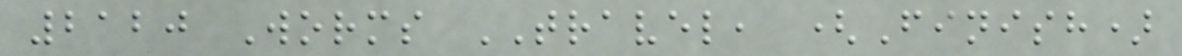2120 Worms TRAVEL, (Finish)
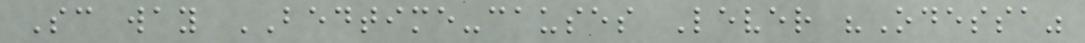Sc way BEDTIME-causes Lever "Odessa"
